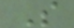S
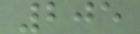205
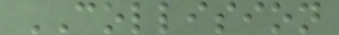COLLISION
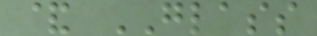& GLASS
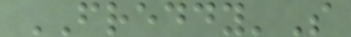FREDDY'S
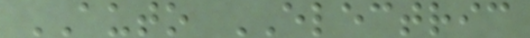AUTO ELECTRIC
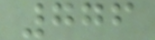776
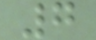7
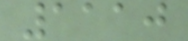1110
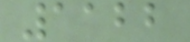1122
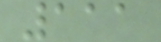111
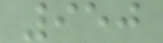950
